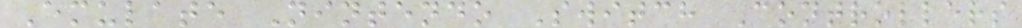Emulate Nintendo Switch Controllers
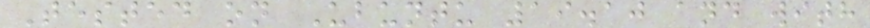Tested on Ubuntu 19.10 and with
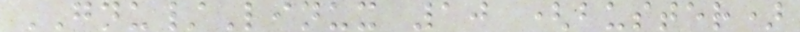GNU/Linux 10 (buster)
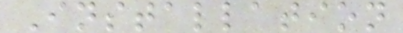Installation
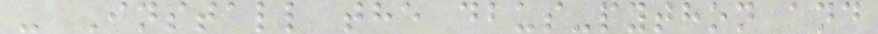- Install the dbus-python and
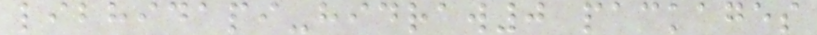libhidapi-hidraw0 packages
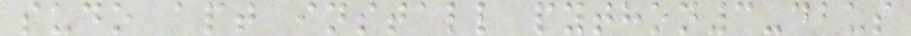sudo apt install python3-dbus
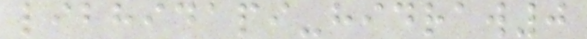libhidapi-hidraw0
